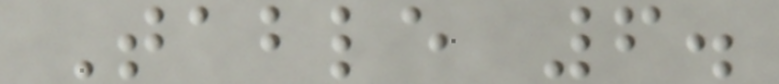Table 6.
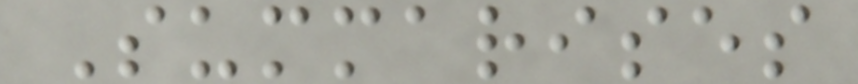Summarises
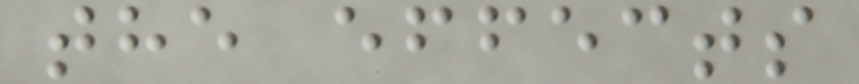the effects
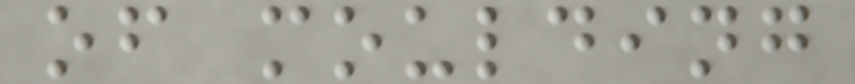of moulding
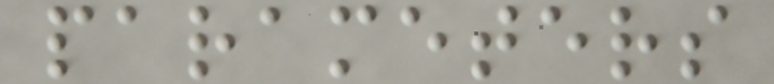parameters
